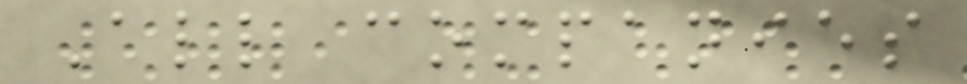All companies
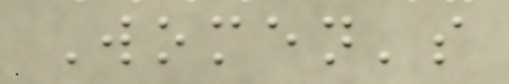Women's
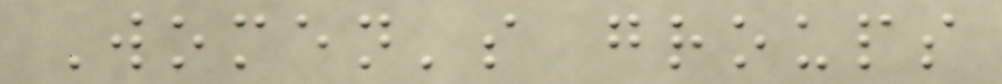Women's groups
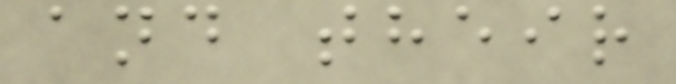and their
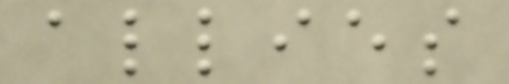allies
